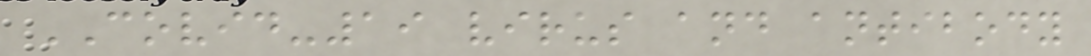COVID-19 virus and antibody
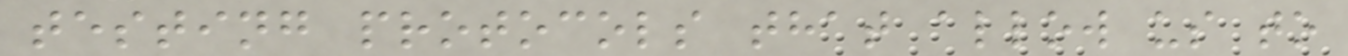testing protocols that allow us to
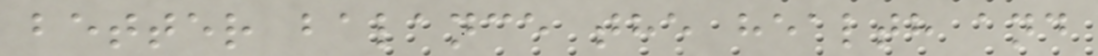better balance the health and
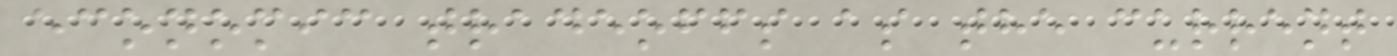economic tradeoffs as the current
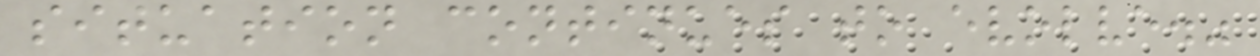situation continues to evolve."
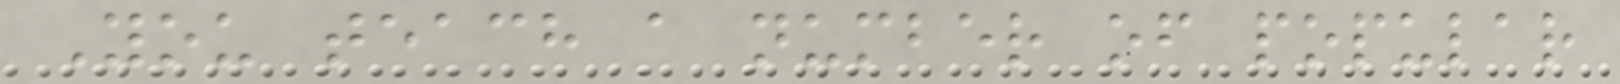You teach a number of popular
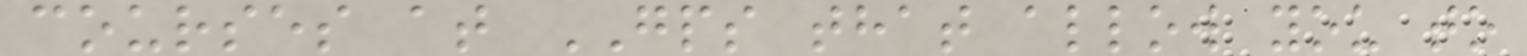courses at GPS that allow you to
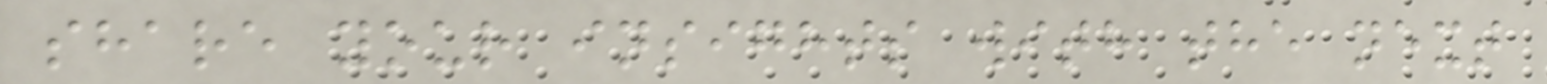share your insights with the next
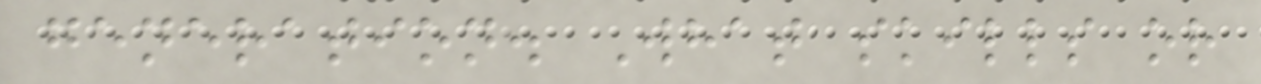generation. What skills or
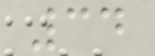34
